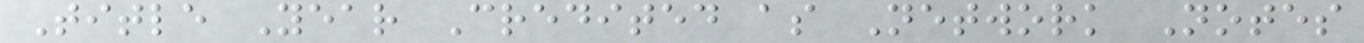Title Year Credited as Network Notes
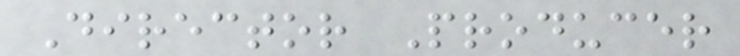Director Producer
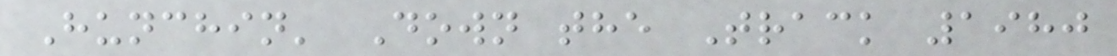Hunchin' Down the Track 1980
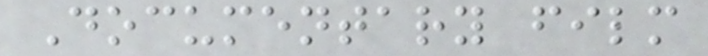Documentary film
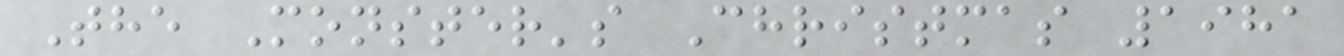The Monster's Christmas 1981
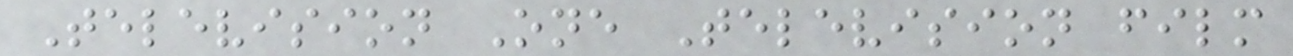Television One Television film
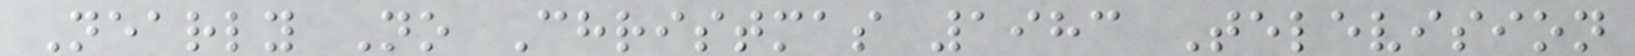Nearly No Christmas 1983 Television
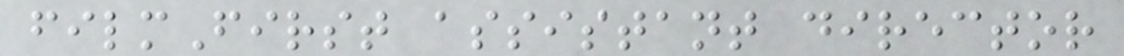filmFirst assistant director
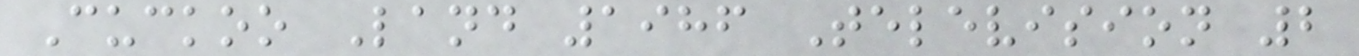Cuckoo Land 1986 Television 2
